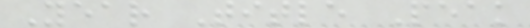Year Title Peak
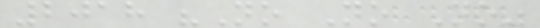2018 "No No No"
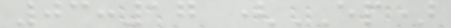03:17 (EP)
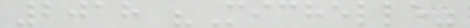2018 "Michelle"
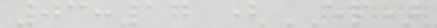03:17 (EP)
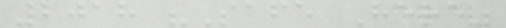2018 "Safe Here"
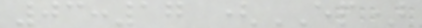03:17 (EP)
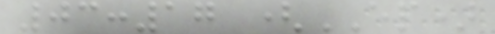03:17 (EP)
